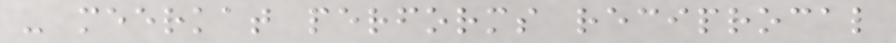- meerkat performs reciprocal
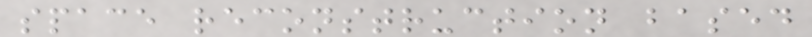space reconstruction based
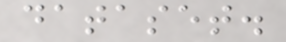dataset.
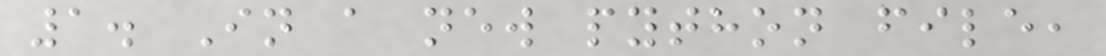1. In a new python file,
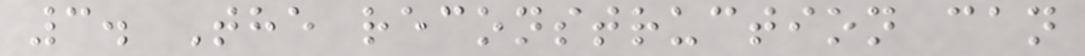3. The reconstruction can
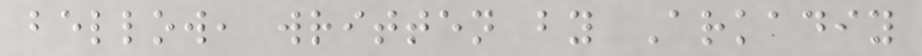bellow, written by Arkadiy
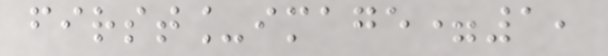first_image=1,
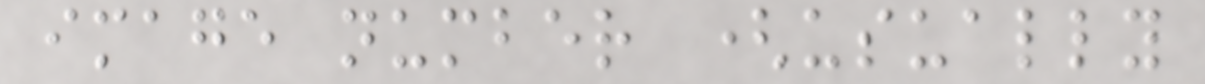image number (usually
